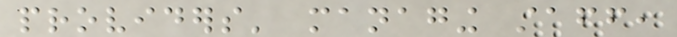providers' managing staff,
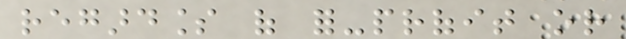regardless of for-profit or
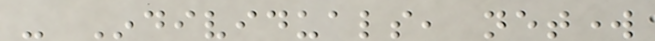- Individuals, network
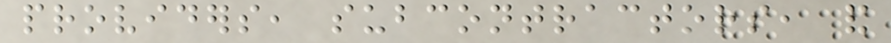providers, subcontractors, and
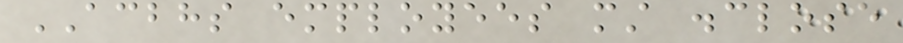ACBHS employees must disclose
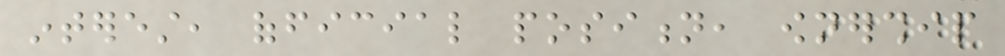interest, official position, ownership
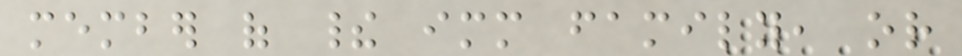member of their immediate family, or
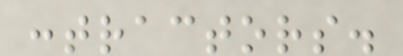contractors.
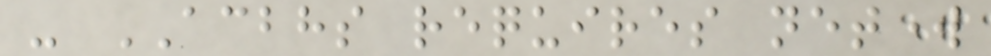- ACBHS requires network
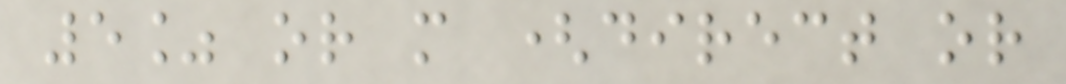5% or more (direct or
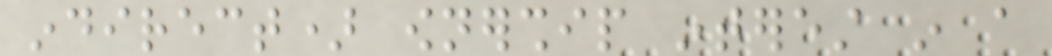indirect) ownership interest in a
